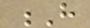H
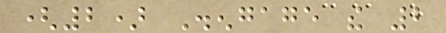(2) Disengage the 2
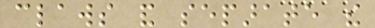claws and separate the
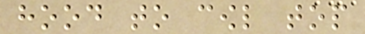hood to cowl top
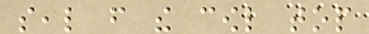seal from the cowl top
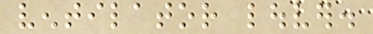ventilator louver.
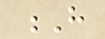H
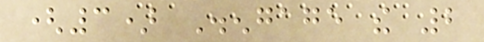(3) Disengage the 2
